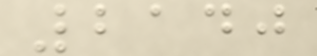2140
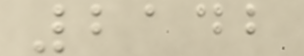2142
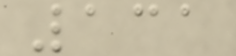131
